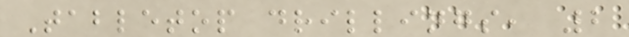Tabletop drillings, 2
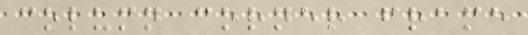column corner frame
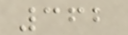362
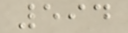594
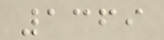1369
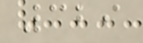329
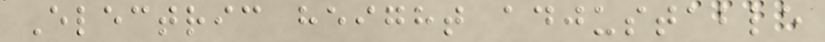Electric height adjustable
